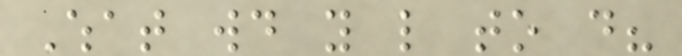What would you like to do?
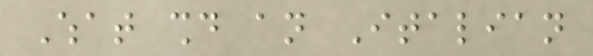What should an Italian
